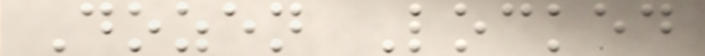Dozen Locked
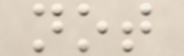not
